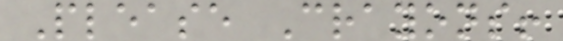Please Crayons!
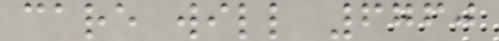care will 6760
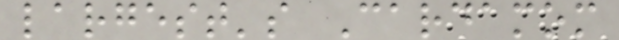largest's Cardamom
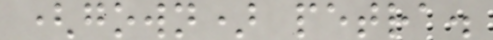(gown) petra.
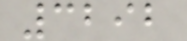3292
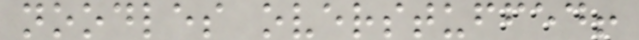noodles overstuffed!
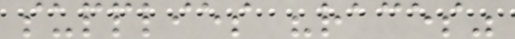supplies "races"
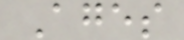Ages
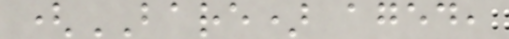(BARE) aged,
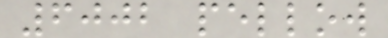6002 pellow
